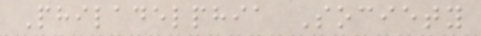Philadelphia Society
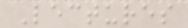Lectures
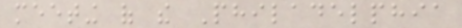meeting of the Philadelphia
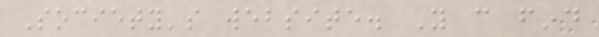Society's website. You can find
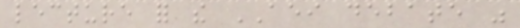lecture for the AEI debate was
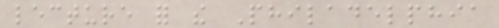lecture for the Philadelphia
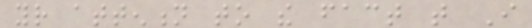your attention to the fact that I
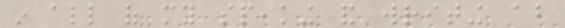in all of my speaking and writing about
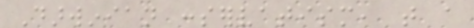Darwinian conservatism, that a
